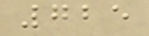725
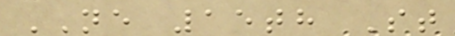NE 15th St
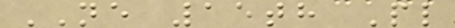NE 15th Pl
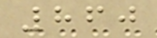860
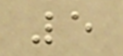5
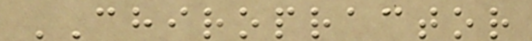CHIROPRACTOR
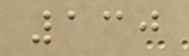130
